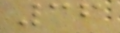36
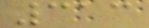313
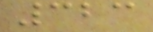323
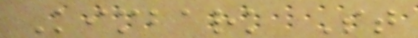Kimbark St
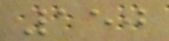150
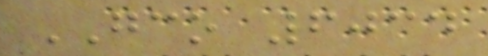GCO 6034
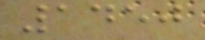1450
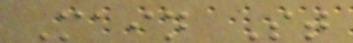Main St
